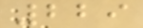229
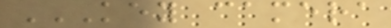KEY CAMERA
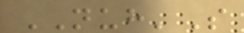NUH'S
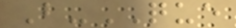B-QUE
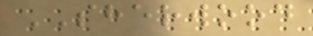SHERWOOD
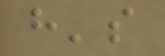h's
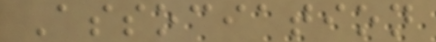Association
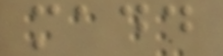madd
